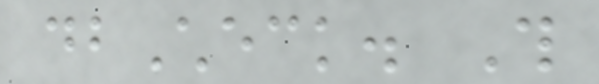dbCheck. This
